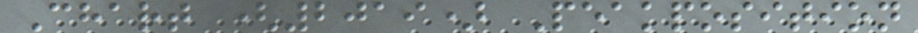Chart (2019) Peakposition
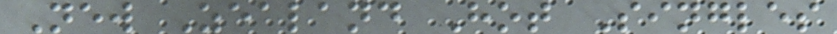New Zealand Hot Singles
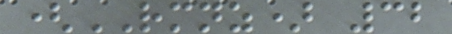(RMNZ) 32
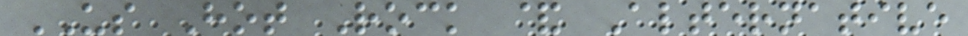US Hot Rock & Alternative
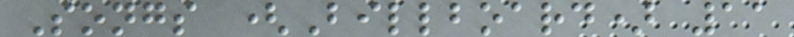Songs (Billboard) 11
